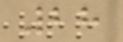28
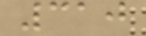310
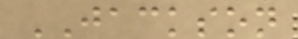JACKSON
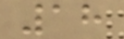18
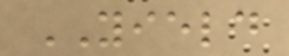YIELD
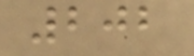202
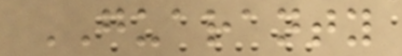GUARANTY
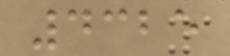4325
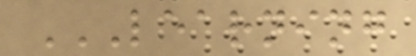LEARNING
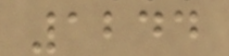1244
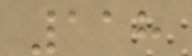118
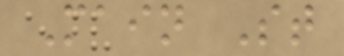Main St
